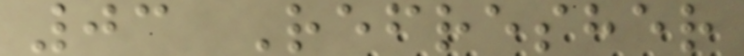03 Refresher
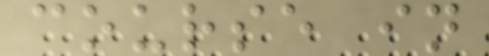course in
